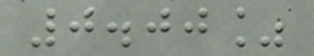0.00%
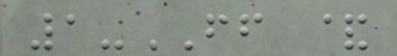1-FF &
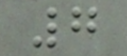7
